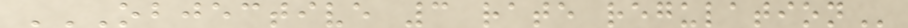OBJECTIVE 3 RATE REGULATION
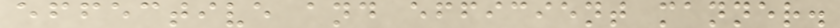effective and efficient manner.
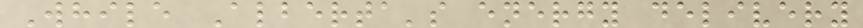While Alberta's energy delivery
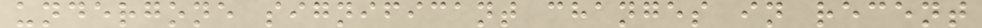undergone significant changes in recent
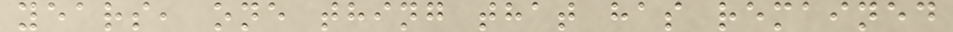years, one thing that has remained
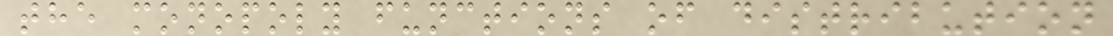the monopoly functions of distribution
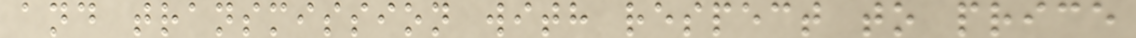and transmission with respect to price
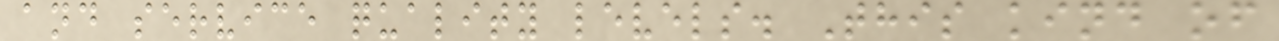and service quality levels. This kind of
